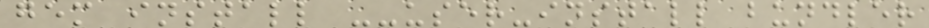gem install --user-install bundler
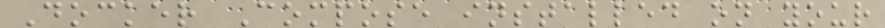Docker Compose installed on your
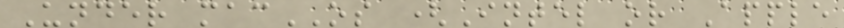Under macOS (Intel or Apple
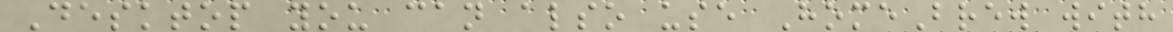Desktop you can also use HomeBrew with
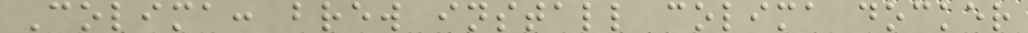Colima: brew install colima docker
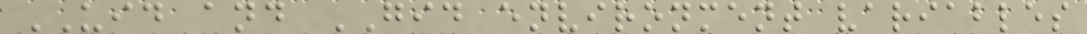UID and GID environment variables
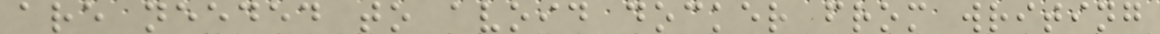are needed to avoid docker from writing
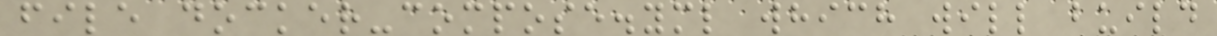file docker-compose.yml which will build
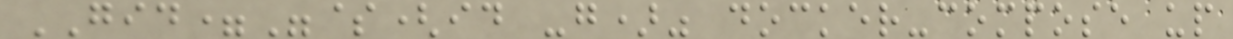GID="$(id -g)" docker-compose up
